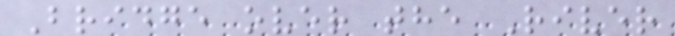Bridge over the River
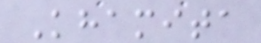Khamita
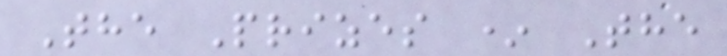The Prizes * The
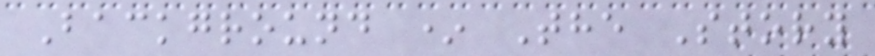Background * The Story
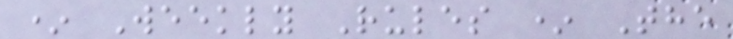* Weekly Rules * The
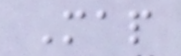Map
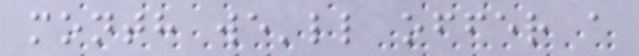month we'll offer a
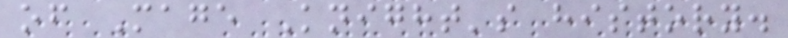of Mage Knight's history.
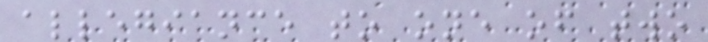allegiance to one of two
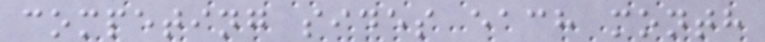competing sides each month
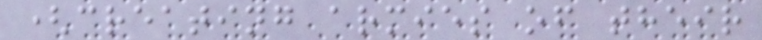(creating armies of their
